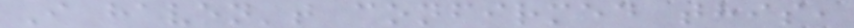I haven't confirmed this,
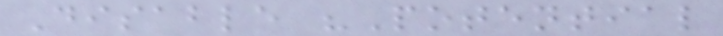Disable "Potential
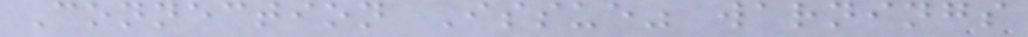Connection Issue" warnings
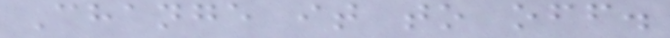Change it to off.
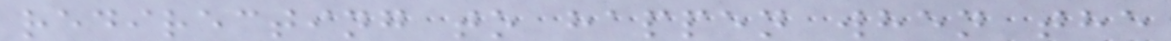redirecting to happen when the
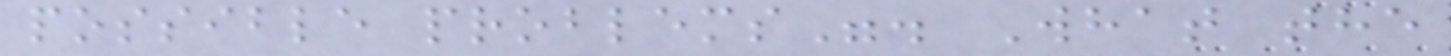possible problems". What the
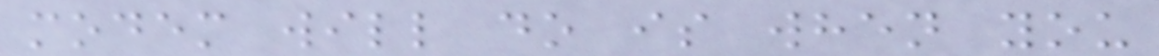modem will do is when you
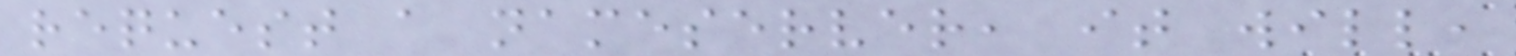request a nameserver, it will,
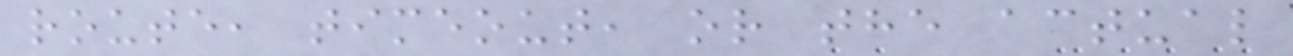route, timeout, or the actual
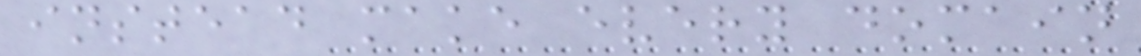instead make every domain
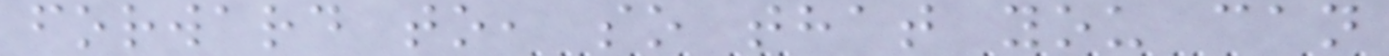forward to, so that you can
